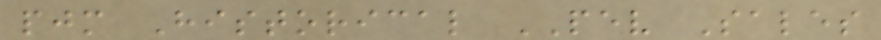pjm Historical PEV Sales
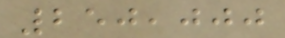250,000
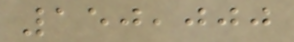150,000
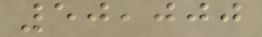50,000
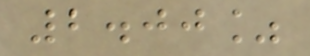2.00%
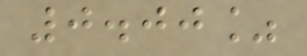0.00%
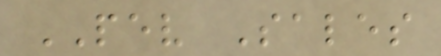PEV Sales
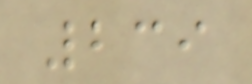239
